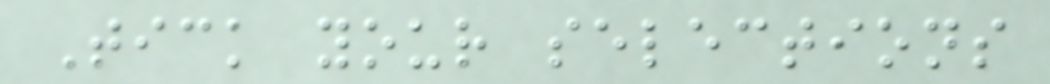Tick your selections
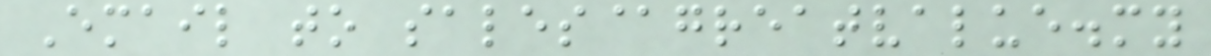Email to sales@greatvalue.my
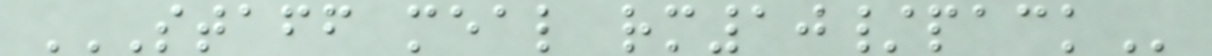STAFF MEAL RM10/PACK
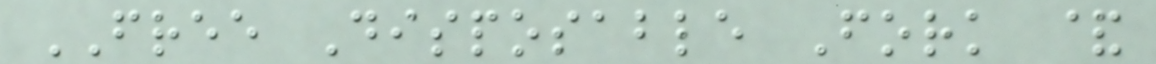FREE Disposable Fork &
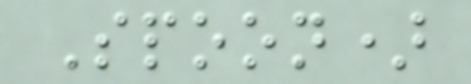Spoon)
